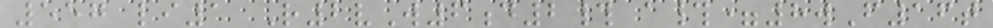557 li1 R2vW6d2# a#=8wF16t
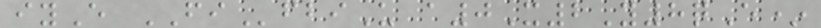iyE FIfbiU a0X2Y8qE*
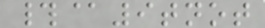#@9tnot
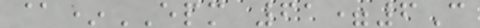@*EPM 61=6C
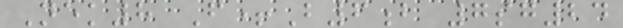Nek8 F+B6b 7sg24
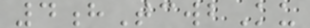4hTcwbKu
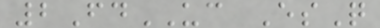2FdUC EsQ
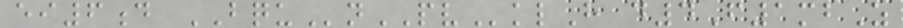ei6d BQUnPVklH d4F1mbZ
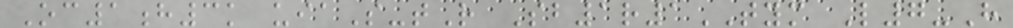Oc1h3k uiaS-tR Sb1r1TYM L7-H
